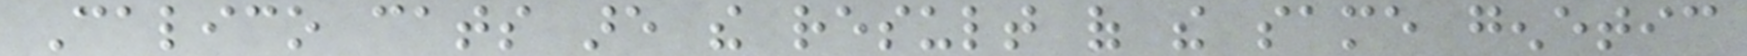Calico cats are the result of the same genetic
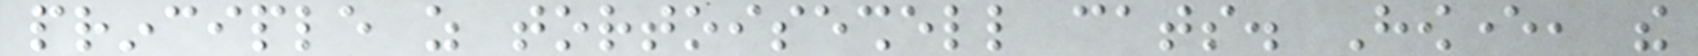principle as tortoiseshell cats. However, the
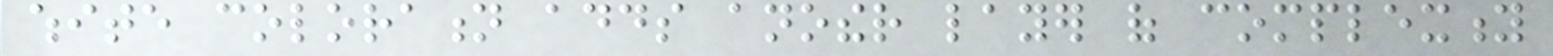white coloration adds another layer of complexity
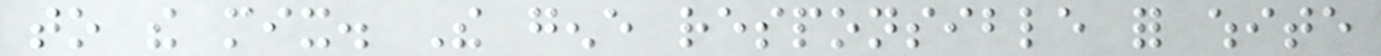to the mix. The gene responsible for white
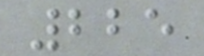225
